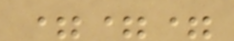===
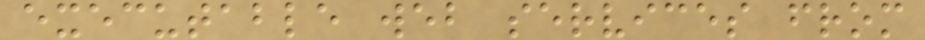executable web services from
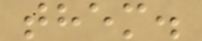them.
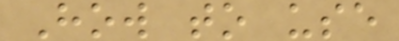How to use
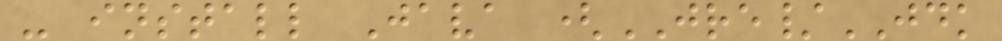- install Java (JRE/JDK
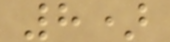8)
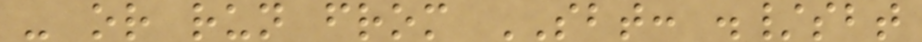- or run from SBT: ./sbt
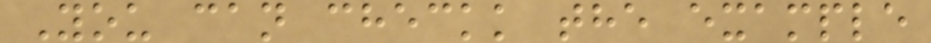You can checkk the example
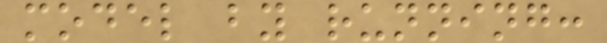model by running:
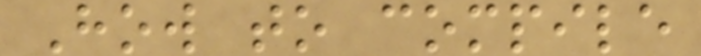How to compile
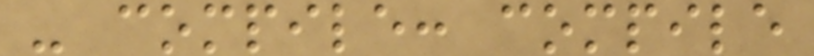- compile: compile
